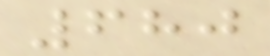680
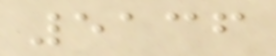5136
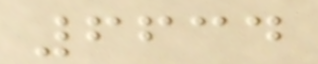6634
